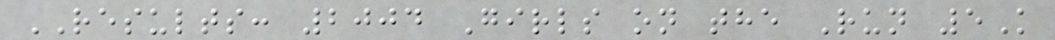RESULTS: 2004 Girls on the Run 5K
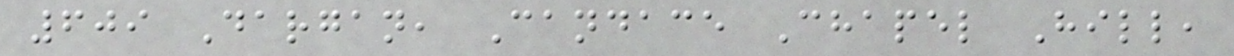609 Dargan, Candace Chapel Hill,
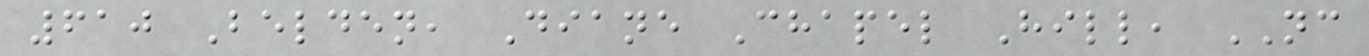610 Belden, Diane Chapel Hill, NC
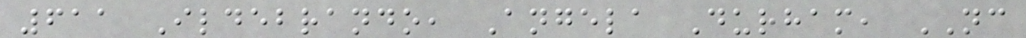611 Ildebrando, Angela Durham, NC
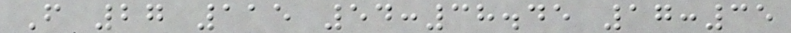F 27 115 54:38.45 17:35
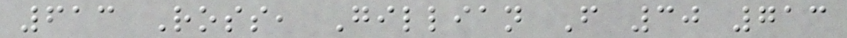613 Ross, Gillian F 30 713
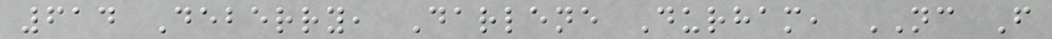614 Deberry, Darlene Durham, NC F
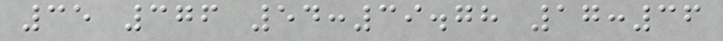35 376 54:39.78 17:36
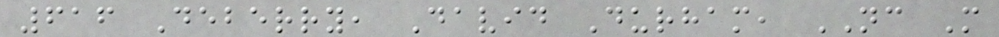616 Deberry, David Durham, NC M
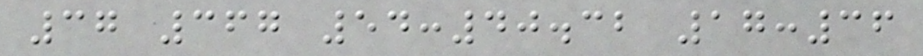37 367 54:40.32 17:36
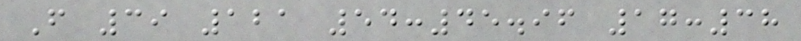F 39 121 54:45.96 17:38
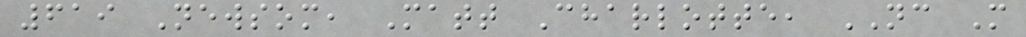619 Newsom, Matt Charlotte, NC M
